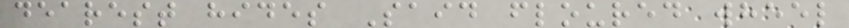dearest hides Said floured wheel
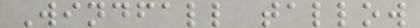Windfall tallow
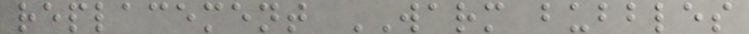replacement WARM bubbles
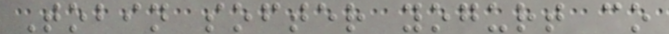Tobin softer yogurt co
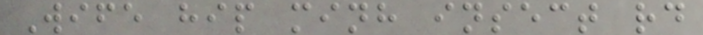Wife hip minh insect rd
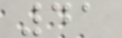41
